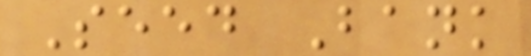Seed Bank
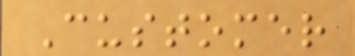Customer
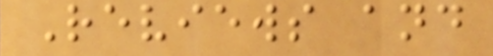Reviews and
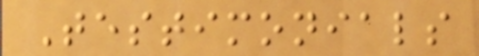Testimonials
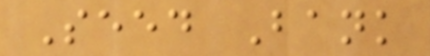Seed Bank
